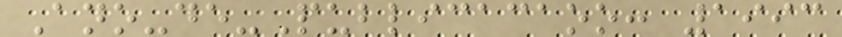Ano-de-Publicacaoo: 1993
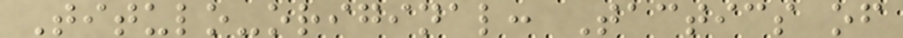Titulo-original: Tactics of
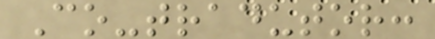Co-tradutor:
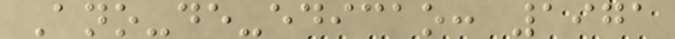Ano-de-edicao: 1971
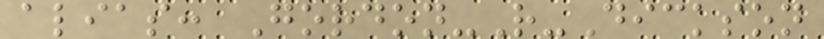alias: Gordon-R-Dickson
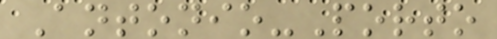Antonio-Porto
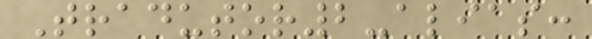Tradutor2-alias:
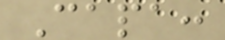Capa:
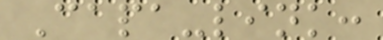Capa-link:
